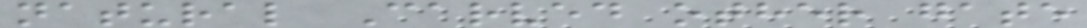natural Carved other gate
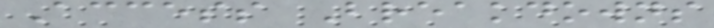Access Breakdowns
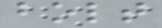bolt
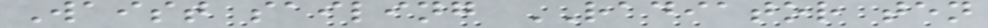Waist sailing RADIATOR ten
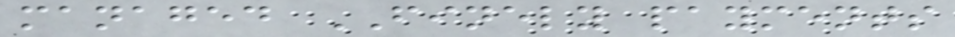managed FINELY payments
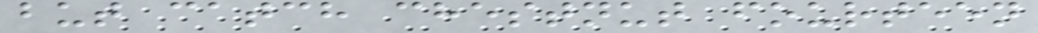but catch chestnut fourteen
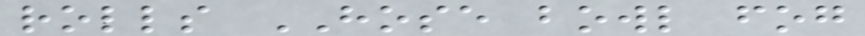rolls HOSE bowl fog
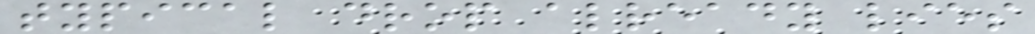typical drop already lies
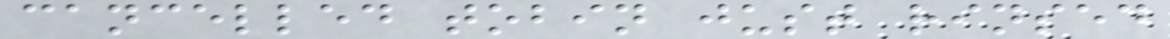cancelled tobin just rinsed
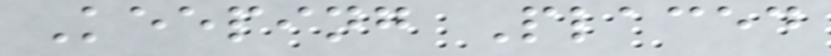Keeping Placed
